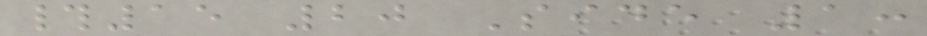#15 20 Side 1:
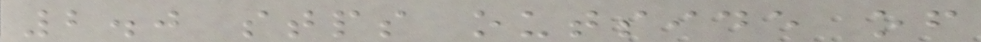2.0 stps outside of
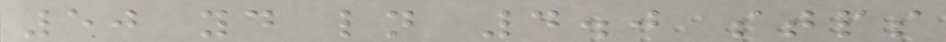50 yd ln 4.0 stps
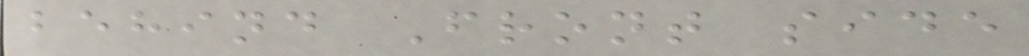behind Front side
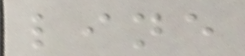line
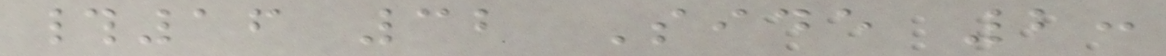#16 32 Side 2:
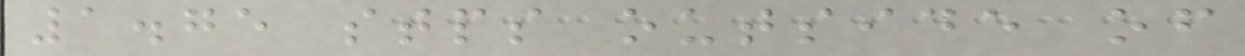1.75 stps outside of
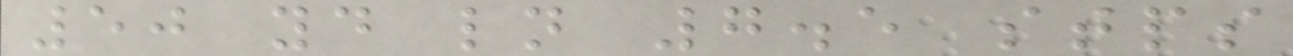50 yd ln 7.5 stps
